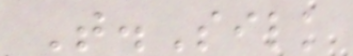T.Silk
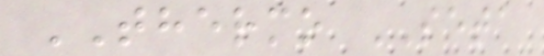THERMO SETA
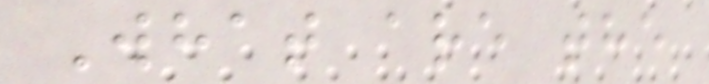What are the
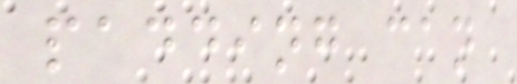padding can
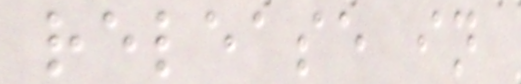release in
